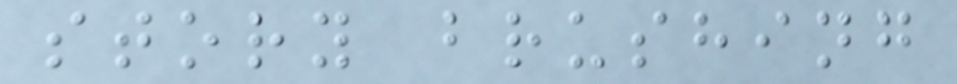story brushing
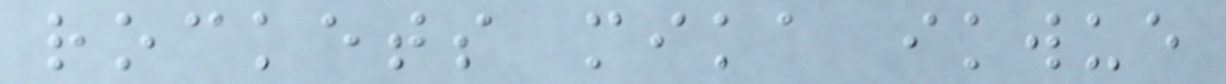rockets mika ikwue
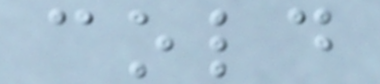cold
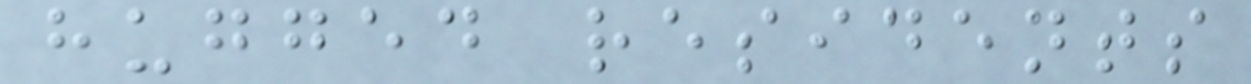hugged residents
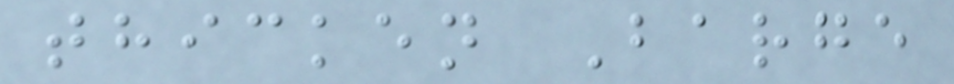thicken Barge
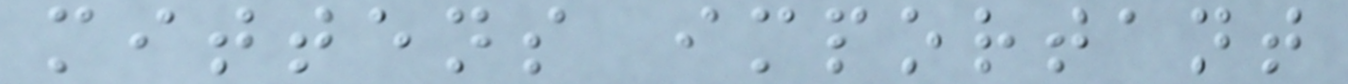mittens important
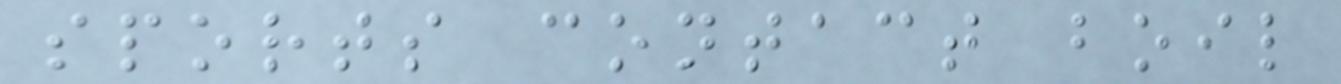sports contact boil
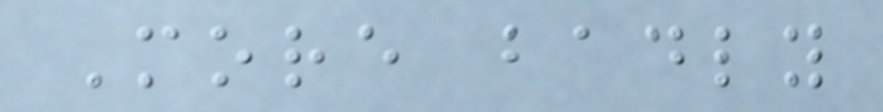More badly
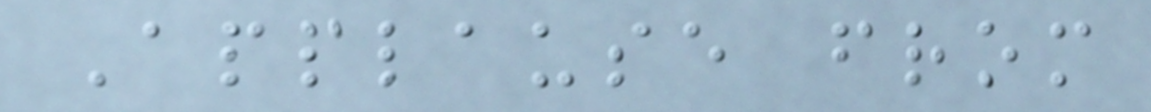Applause from
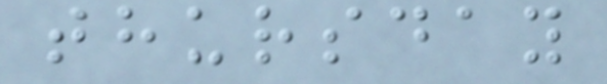thursday
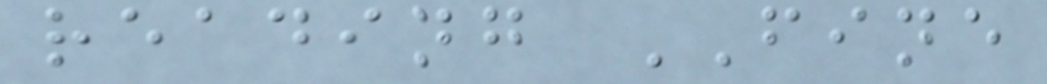reading FINE
